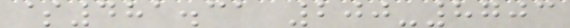$481.31 200-8703
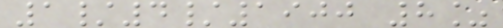1/4/1900 8%
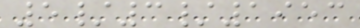5/3/1953
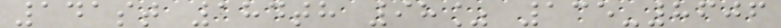141st 184th 98% 135-8606
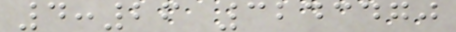4:26 3243470
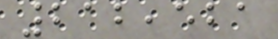212,521
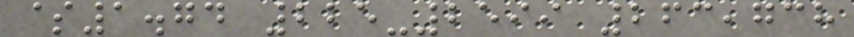$1.74 225-2599 263,738
